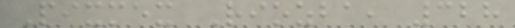Pixmex Riozba, 328
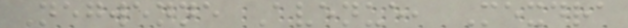Negwenne Avenue, Mexdra
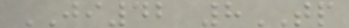JI42 8TP
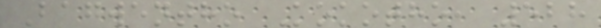Bagwentho Kokotho, 528
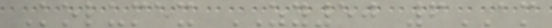Kolumex ZY50 6AM
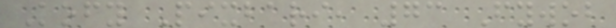Kofy Pixbari, 73 Fywob
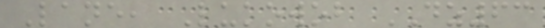Lane, Lukowob DZ63
